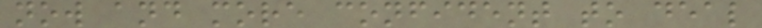now and more confident to deal
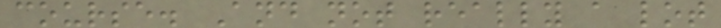course. And not really a lot
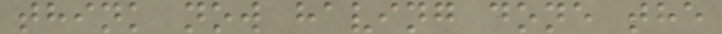think now having done the
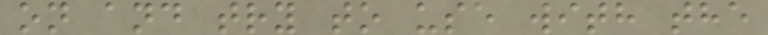on and try to use with the
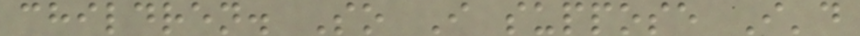children. So I suppose I'd
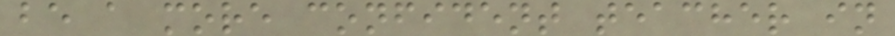be a more confident teacher in
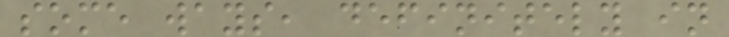some ways, definitely in
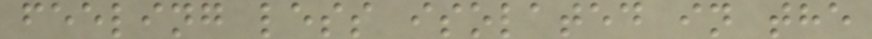feeling less isolated in the
